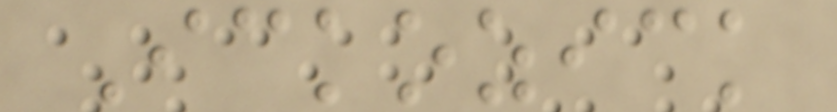Ickozick
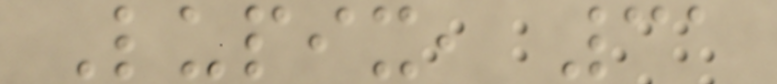Lupix, 31
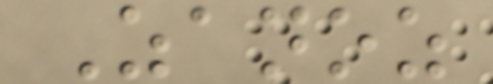Zanoz
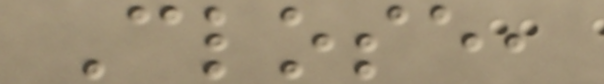Close,
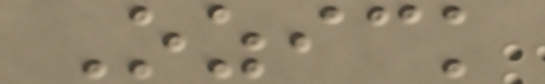Ozick
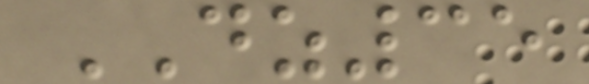DZ35
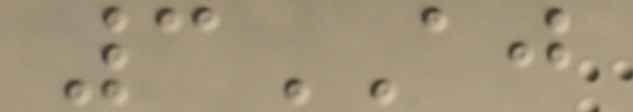3AJ
